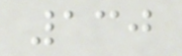130
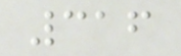316
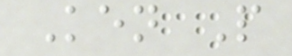Ken P
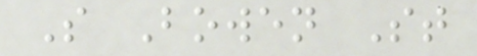S Bowen St
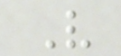V
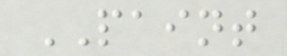PAINT
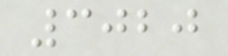3020
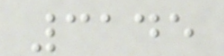3145
